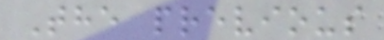The previous
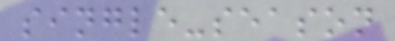single-season
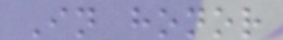In honor
